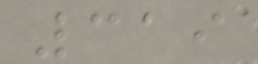319
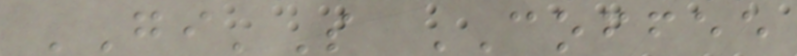GI'S COFFEE
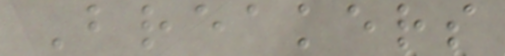Breakers
